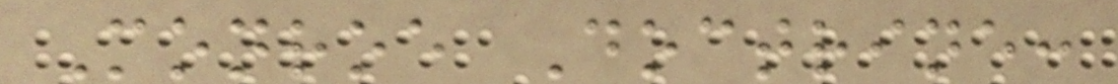Monroe Doctrine:
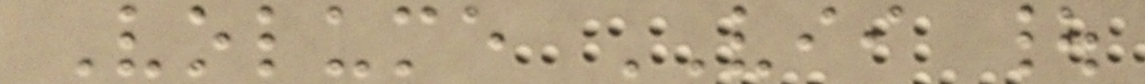Volume VII |
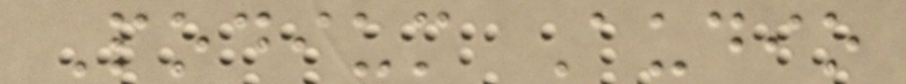Podium Audio
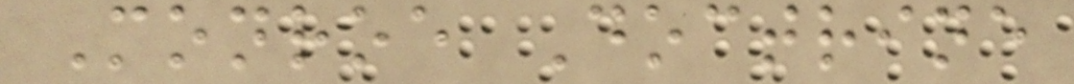Monroe Doctrine
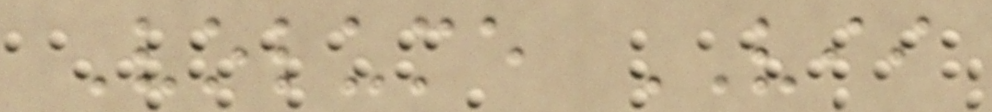Volume VII
